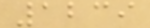1239
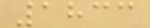1833
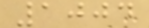1004
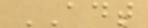ADT
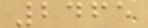2465
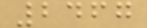2467
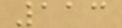113
